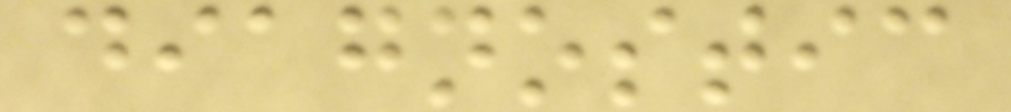diagnostic
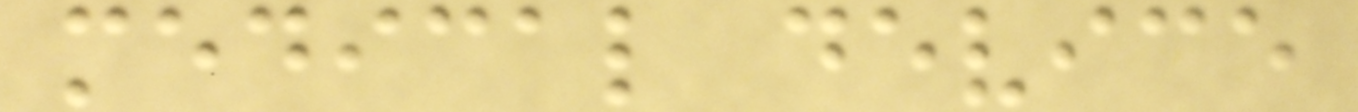medical device
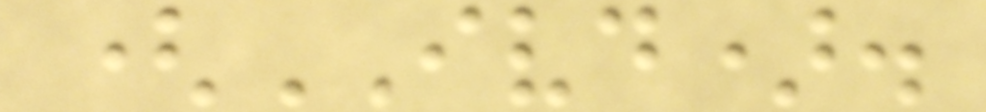(IVD).
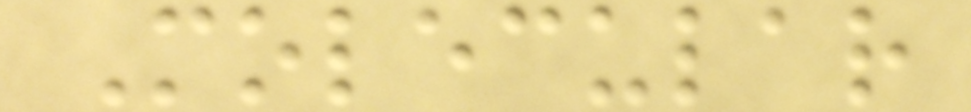Molecular
